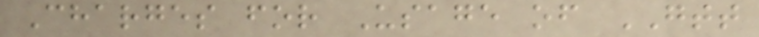Charges for Usage of GTT
